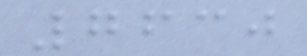7630
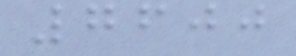7600
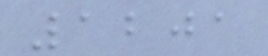1201
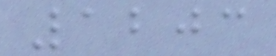1203
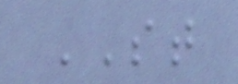ST
